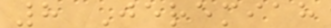8 Jeremiah
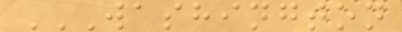WASHINGTON
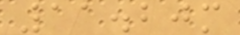11.20m
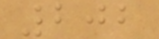202
